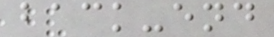back-end
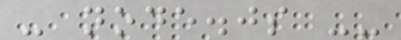- node.js --
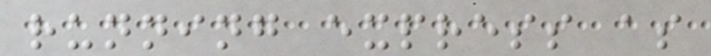running express as
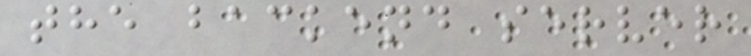the backend server
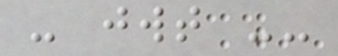- jwt --
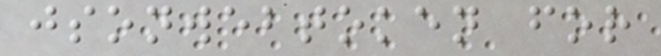jsonwebtoken for
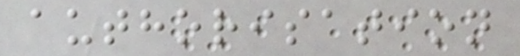authorisation
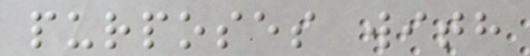purposes with
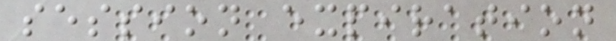session expiration
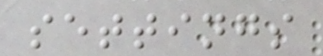settings
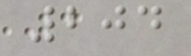204
